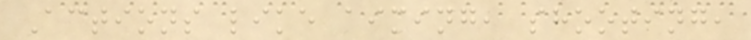Actions like aiming, shooting,
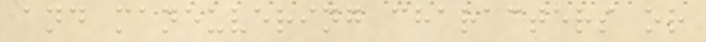and maneuvering characters or
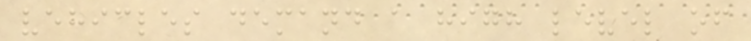vehicles demand a high level of
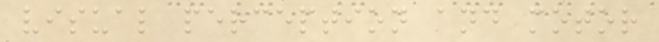visual perception and motor
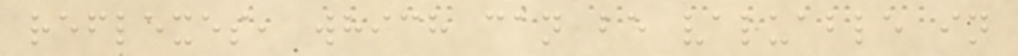reflexes, which can be valuable in
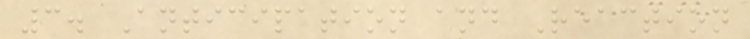3. Anticipation and Reaction
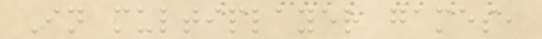In multiplayer games,
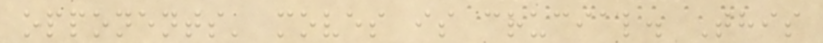opponents' moves is crucial. This
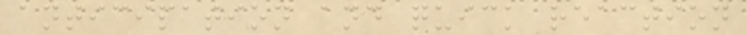anticipation and quick reaction
